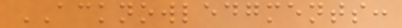ACKNOWLEDGMENTS:
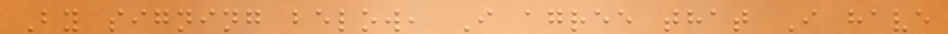By signing below, I agree that I have
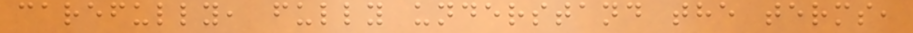carefully, fully understand the terms,
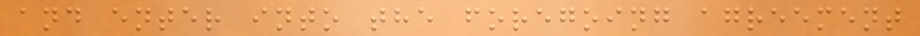and enter into the foregoing agreement
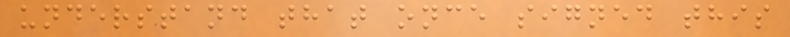understand that once signed this
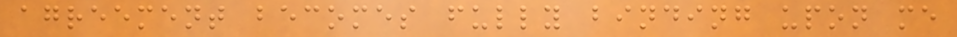agreement becomes fully binding upon me
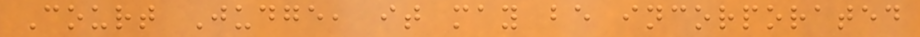Court Judge, it may be incorporated
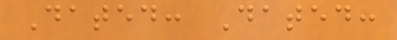Dated: Dated:
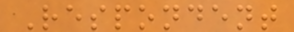Respondent
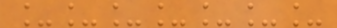_______
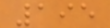195
